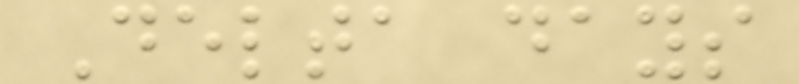Delta days
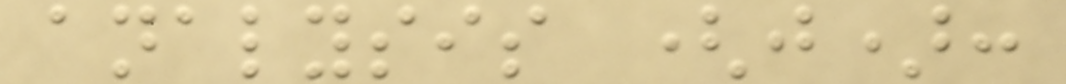analysis (j):
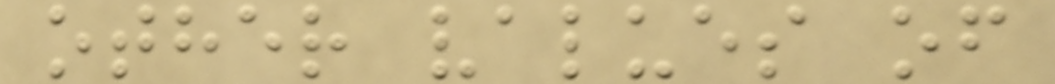other values of
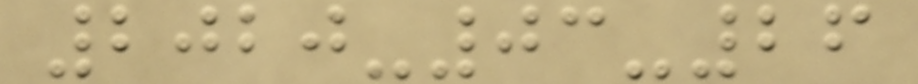2020-03-26
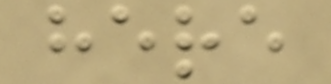here
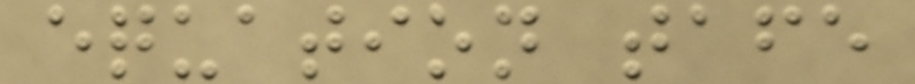equation tafe
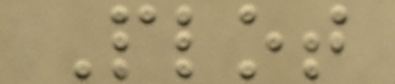Plot
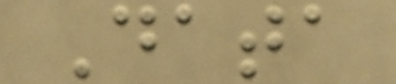Data
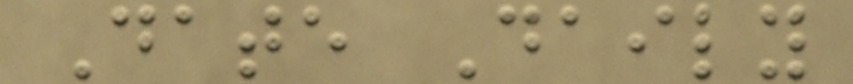Date Daily
